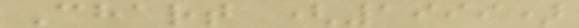Chart (1999)
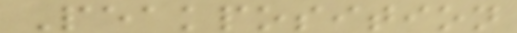Peakposition
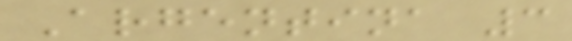Argentina 3
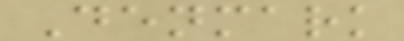Denmark
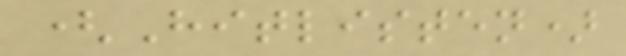(Hitlisten)
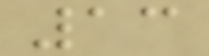13
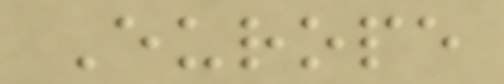Europe
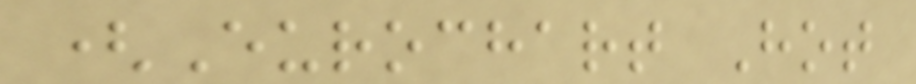(Eurochart Hot
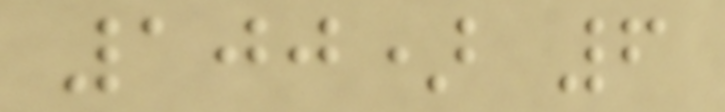100) 6
